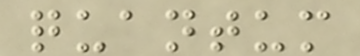quantum
